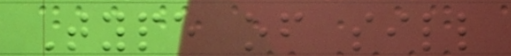Type of sill
